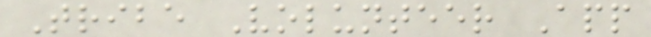Tribe Volunteer App
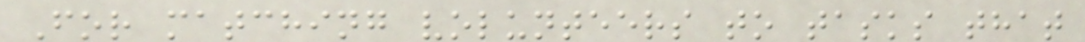For matching volunteers to tasks that
